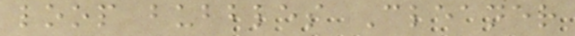loop bubbles Cleaner
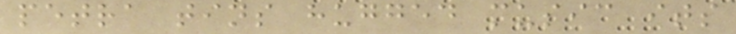petra tins hugged music its
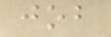job
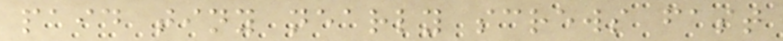paid tiny nearly screws fast
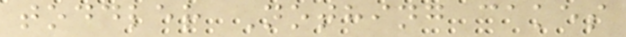toddler Nothing cakes
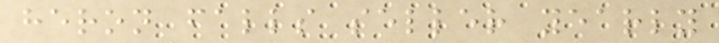heron falls seller yearly
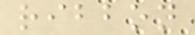ribbon
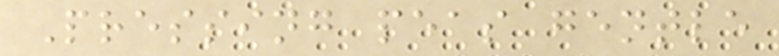Pressing peas gentle
